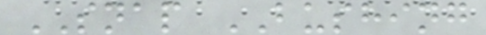SNAP BUSHING
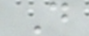D
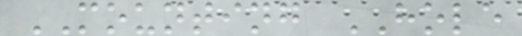MOUNTING HOLE
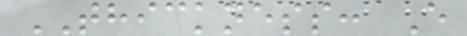THICKNESS: E
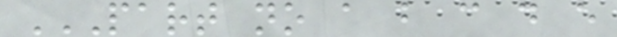PART NO A B C D E
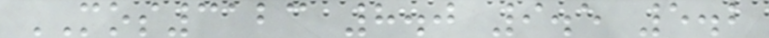MOS3123 8.0 9.5 5.2
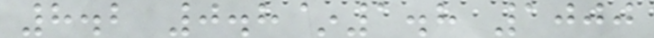8.2 0.8~1.8 1000
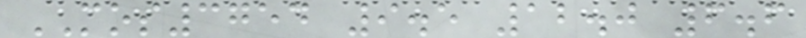MOS3754 9.5 12.0 6.6
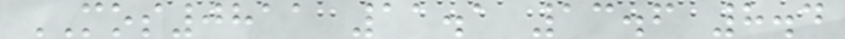MOS0811 11.1 13.6 8.4
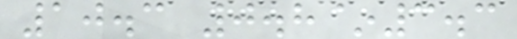10.3 0.8~3.3
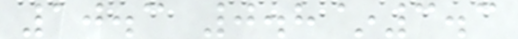10.3 0.8~3.3
